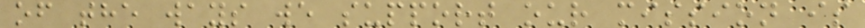of the ways we support our mission is
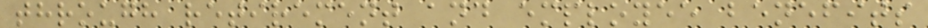through retirement and employee benefits
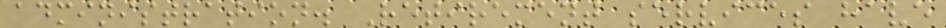administration. Retirement services have
